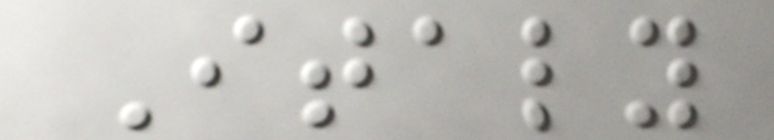Italy
